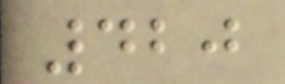420
